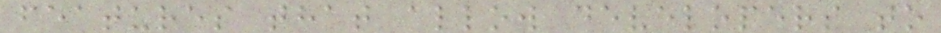features that allow developers to
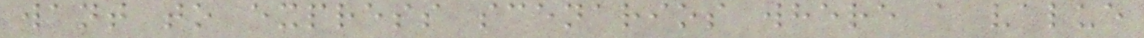want to express scenarios where a value
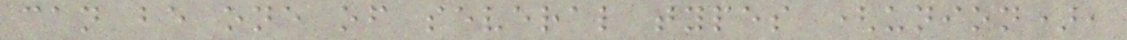can be one of several types (union),
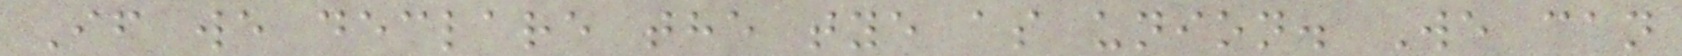If we declare the tye as union. We can
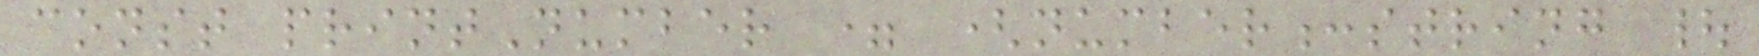const printNumber = (number:string |
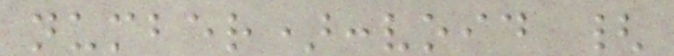number):void {
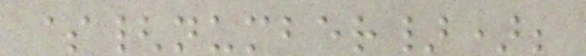${number});
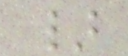}
